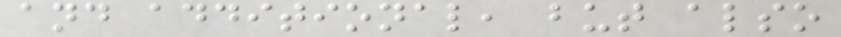and additional, but also
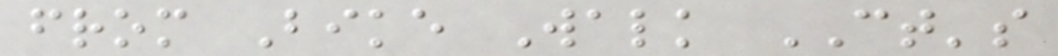from Bike Walk CT's
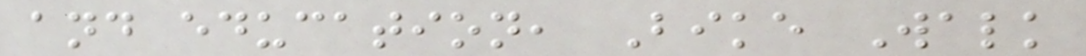and education, Bike Walk
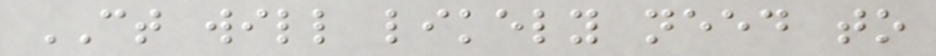CT will likely need to
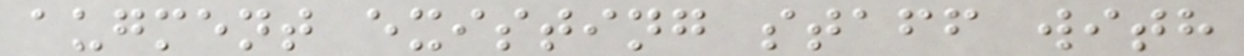augment existing staff with
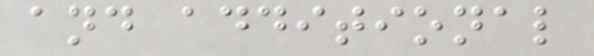and additional
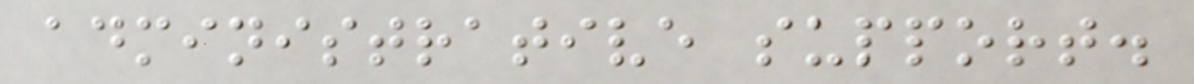administrative support.
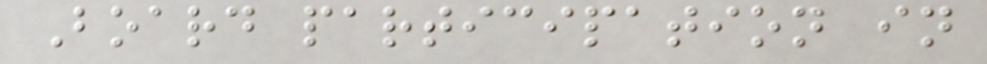Board participation in
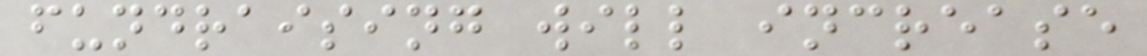fundraising will increase
